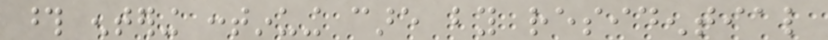those entering continuing care by residential
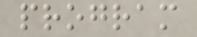program
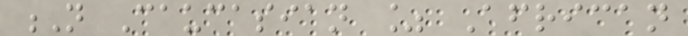N Caucasian % African
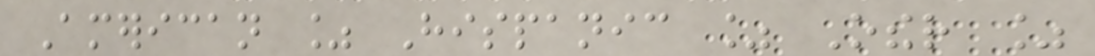American % Hispanic % Other %
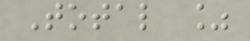Total %
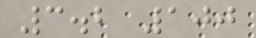3.2 100
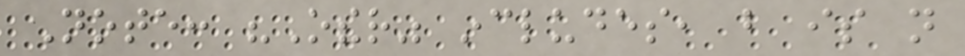Note: "Other" includes, but is not
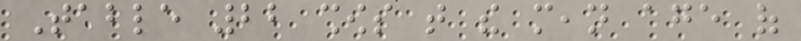Table 22 shows that the mean age of
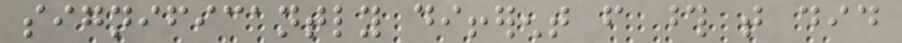significantly different from those that did
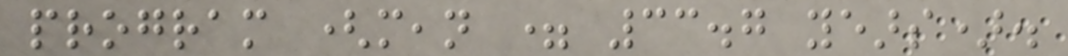program (mean = 33.7 years).
